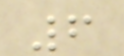6
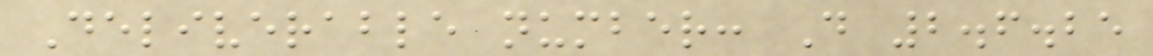Deliverable number: D 2.6.25
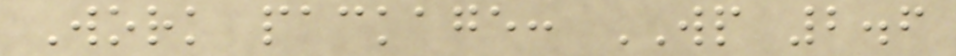Work package: WP 2.6
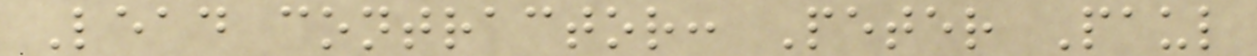Lead contractor: Peter Paul
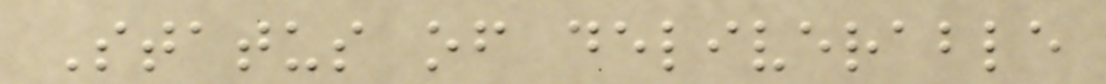Status of deliverable
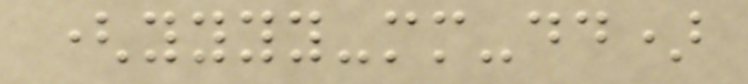(yyyy-mm-dd)
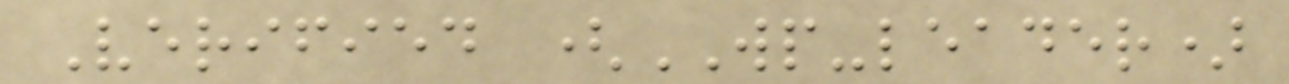Verified (WP-leader)
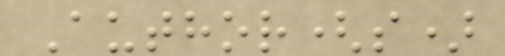Author(s)
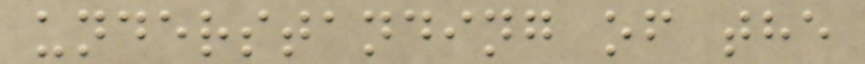understanding of the
